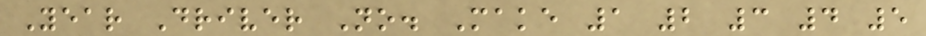Year Driver No. Make 1 2 3 4 5
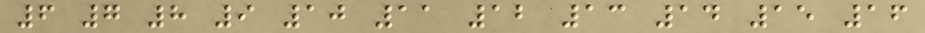6 7 8 9 10 11 12 13 14 15 16
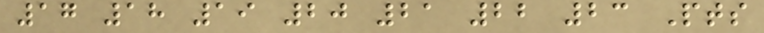17 18 19 20 21 22 23 Pts
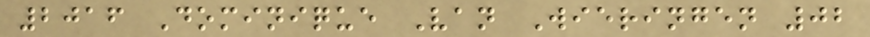2016 Dominique Van Wieringen 02
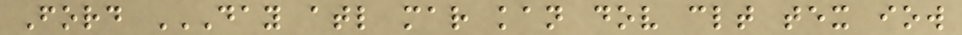Ford DAY ATL MAR KAN DOV CLT TEX IOW
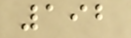192
